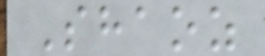Shaoz
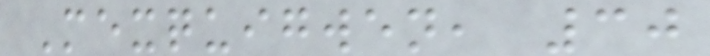Mexquigwen, 30
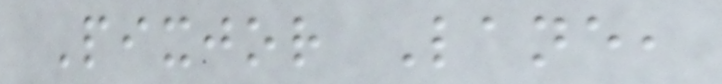Pixjor Lane,
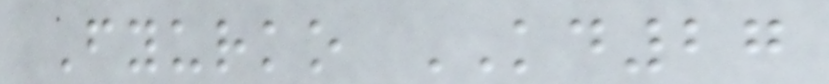Fyurko KD27
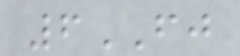6FJ
